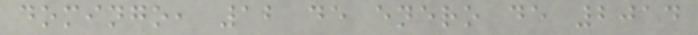domingo, 12 de enero de 2014
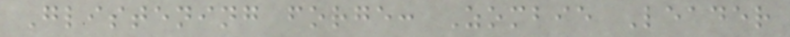Glistening forge: Zombie Leader
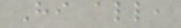Hi all,
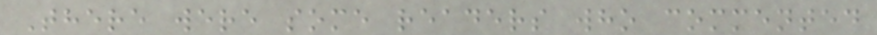There were some readers who commented
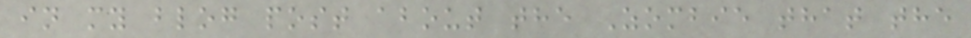in my blog post about the Zombie that the
